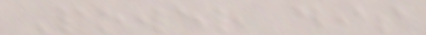Power dis
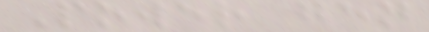Power gen
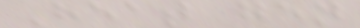Heat gen
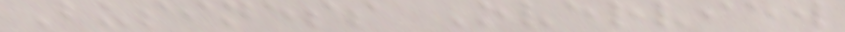Business Overview
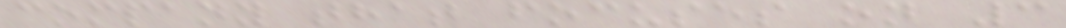company that focuses on 3
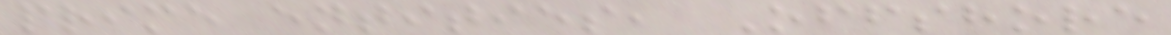prime entities, Offshore
